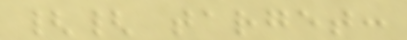{{ target:
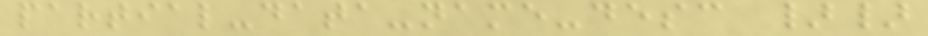partial-data-name-desc }}
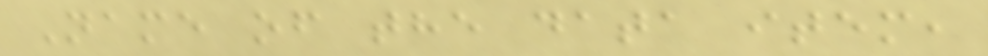Name of the data item,
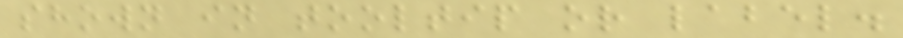shown in tooltip or label.
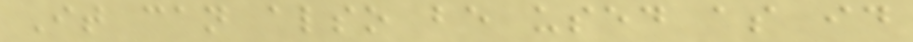It can also be used as id
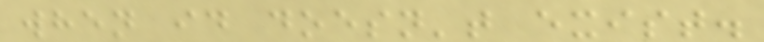when id doesn't exist.
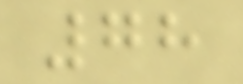78
